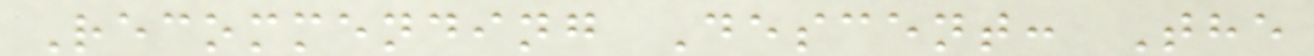Recommending Descent: The
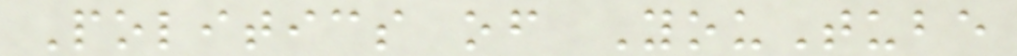Politics of YouTube
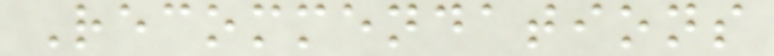Recommendations
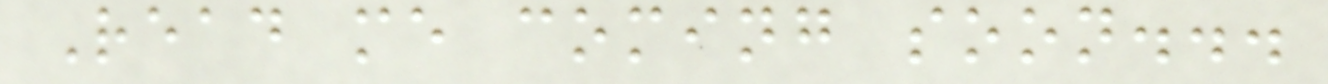Read me coming soon...
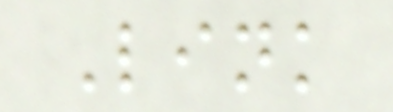Link
